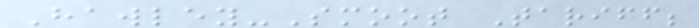Hawley-Smoot Tariff;
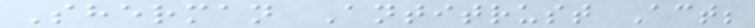Sherman Antitrust Act;
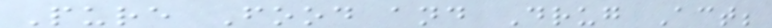Pure Food and Drug Act;
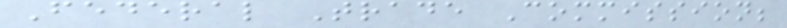Federal Trade Commission;
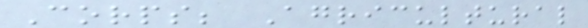Corps; Agricultural
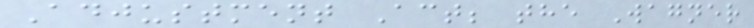Adjustment Act; the Wagner
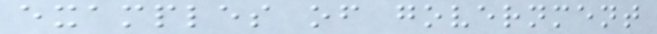examples of government
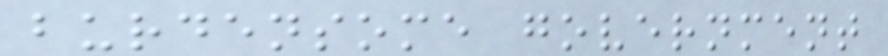burdensome government
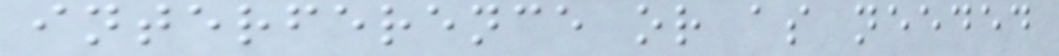interference or as needed
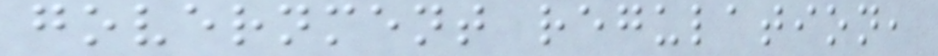government regulation,
